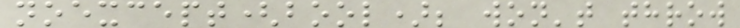noexcept(bool); won't throw
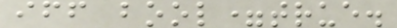iff bool=true.
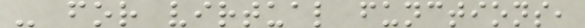- for virtual functions,
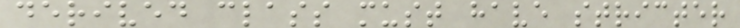derived class must have stricter
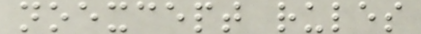noexcept rules
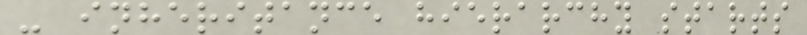- inheritance hierarchy starts
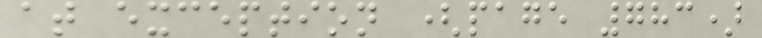at exception (page 783)
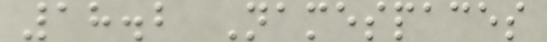18.2 Namespaces
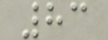83
